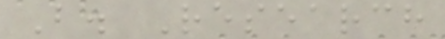B. Research
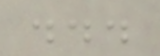...
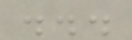...
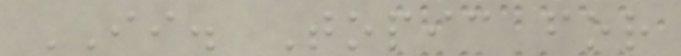II. Topic for
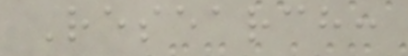Research:
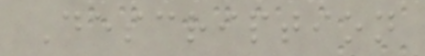Description
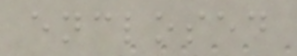enclosed
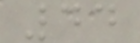44
